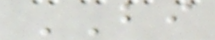BI
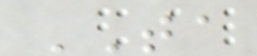TA
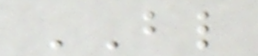BL
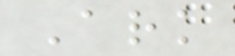Ark
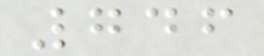746
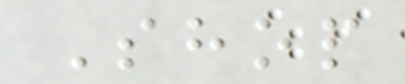Shop
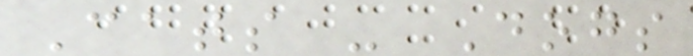Cats - Dogs
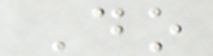Do
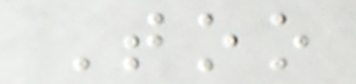Too
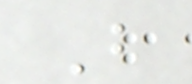B
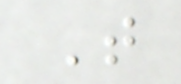T
